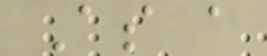As a
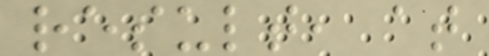result, at
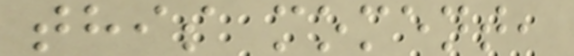this moment,
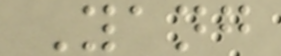Yang
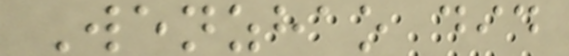Wenzhao did
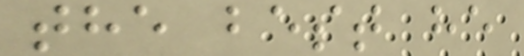the best he
